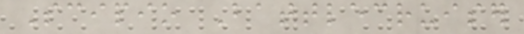Scipio Battlecruiser
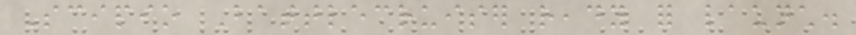Scipio Battlecruiser ready for launch.
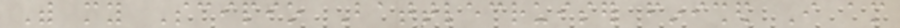With my Scipio Battlecruiser finished I am
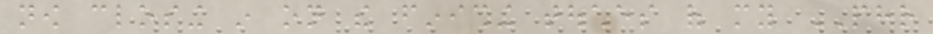now closing in on the finishing touches of my PHR
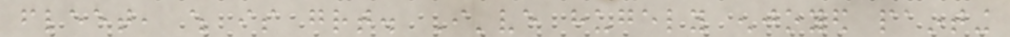fleet, which is great. I've hugely enjoyed painting
